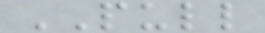PULL
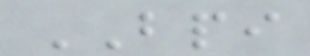BPI
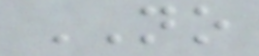NO
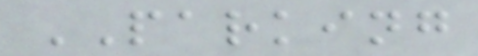PARKING
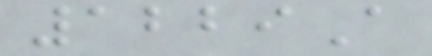1229A
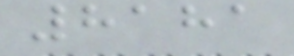8181
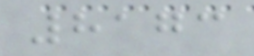8173
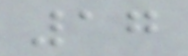17
